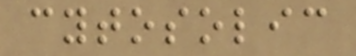cytosolic
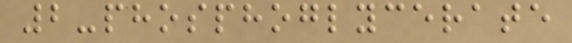2-phosphoglycerate
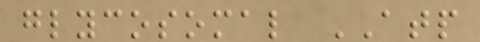glycosomal ATP
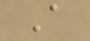A
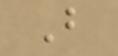B
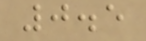0.5
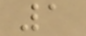1
